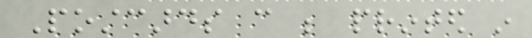Postcards can be printed in
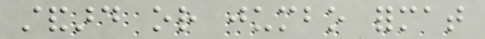standard or jumbo format
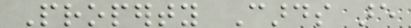Property Cards are
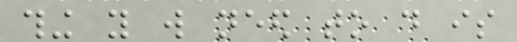thing you will need to do is
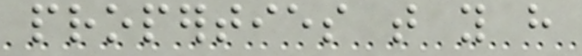properties that you have
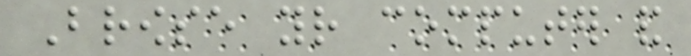Browse your computer and
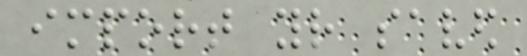import your saved
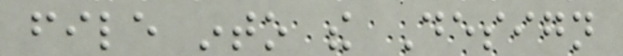file into the Design
